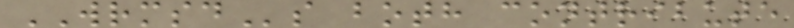WRMSDs both contribute
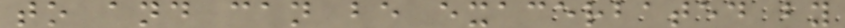to and can be exacerbated by
